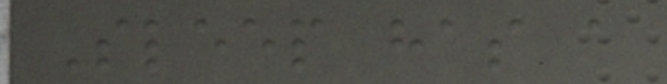Sleep has a
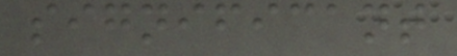significant
